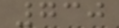730
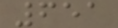651
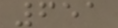651
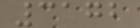3172
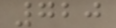720
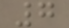7
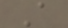A
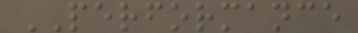PERFORMANCE
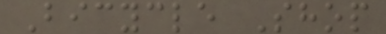Bicycle Shop
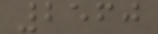2560
